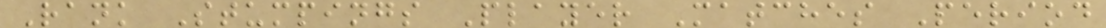Rank Stumpings Player Matches Period
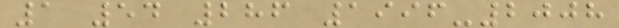1 54 286 1996-2008
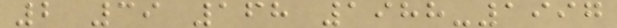2 39 168 1988-1997
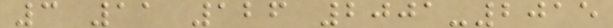3 11 126 2001-2015
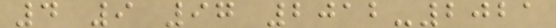4 9 97 2012-2021
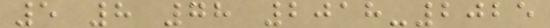5 8 78 2018-2025
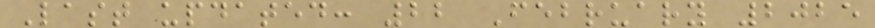Last updated: 22 February 2025
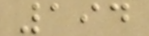194
